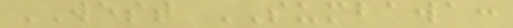WEST SUMBAWA:
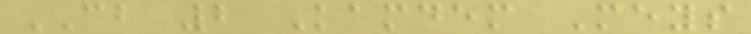CB 2 Kamdem Meys
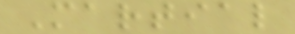Martial
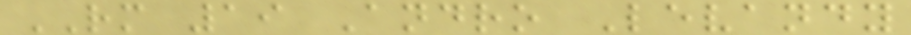RM 19 Andro Levandy
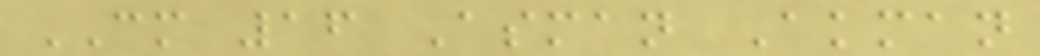CM 16 Asman Akman
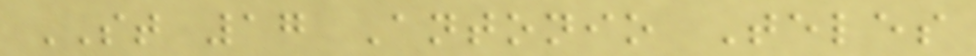ST 17 Antonio Teles
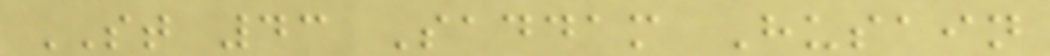ST 43 Saddam Husain
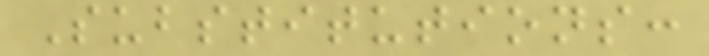Substitutions:
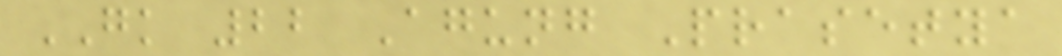GK 22 Agung Prasetya
